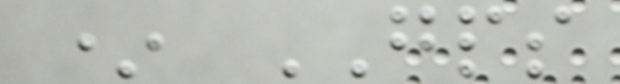* GPS
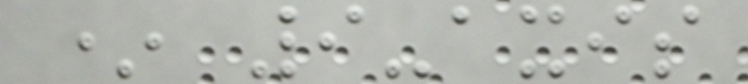* 9-axis
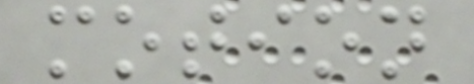motion
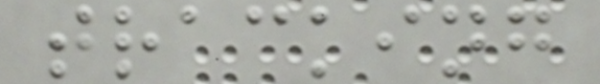tracking
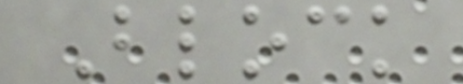Block
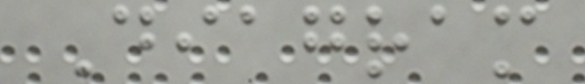Diagram
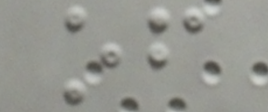of
